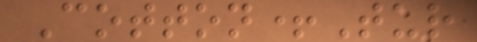Cotton+Tur
